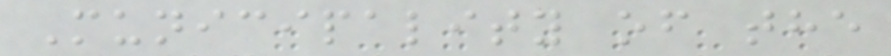Municipality of the
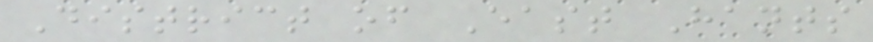District of East Hants
